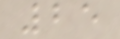25
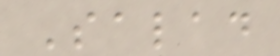Salad
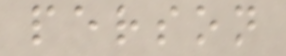person
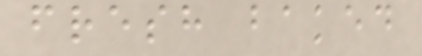fresh baked
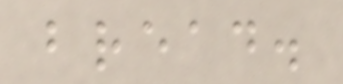bread.
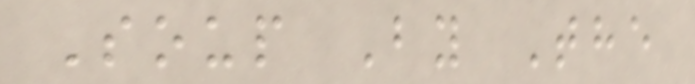Soup By The
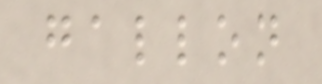gallon
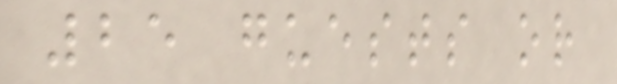25 guests or
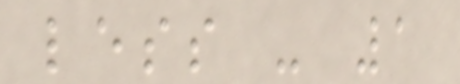less - 1
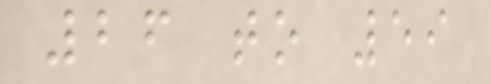26 to 59
